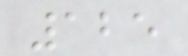125
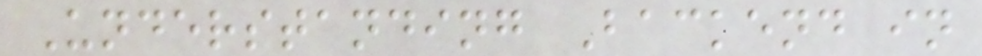Understanding Backend in
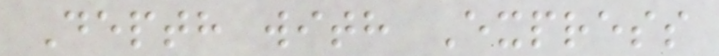Depth with Express
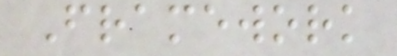Framework
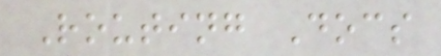Routing Docs
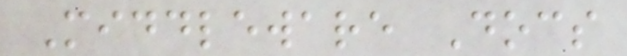Middleware Docs
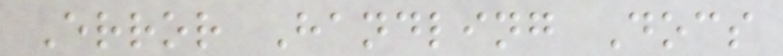Error Handling Docs
